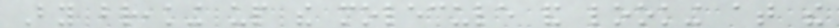By breaking up the molecule and looking at the
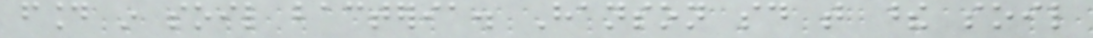found in soil bacteria. Hanson said that these soil
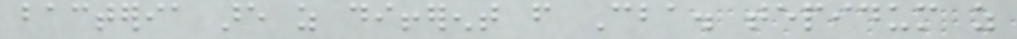bacteria are as different from Cba. tepidum as
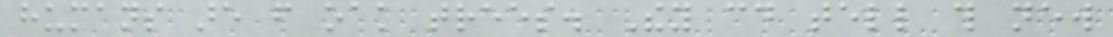humans are from oak trees. They could tell this new
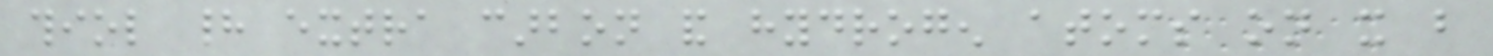thiol had extra carbon and hydrogen atoms on it but
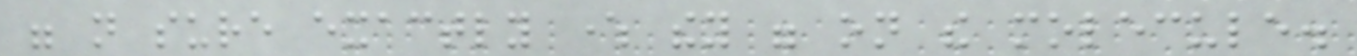were not sure exactly where they were on the molecule.
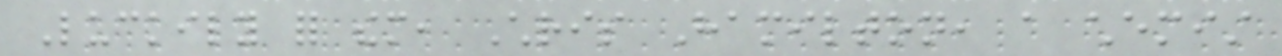Luckily for them, Chris Hamilton, a chemist
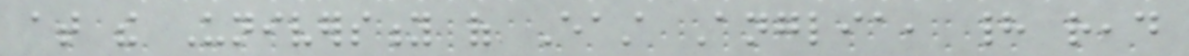at the University of East Anglia, had read
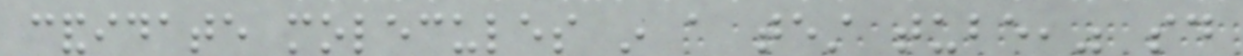candidate molecules in a test tube," said
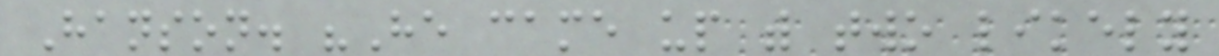Hanson. "He came up with two likely
